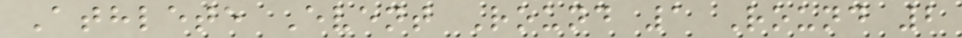Athlete Event Round 1 Round 2
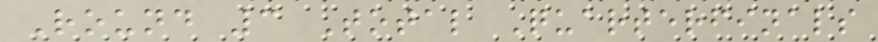Round 3 Total Quarterfinals
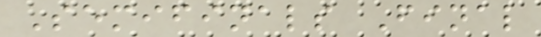Semifinals Final
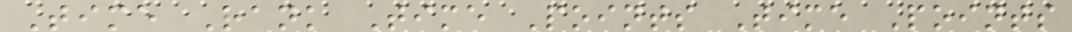Time Rank Time Points Time Points
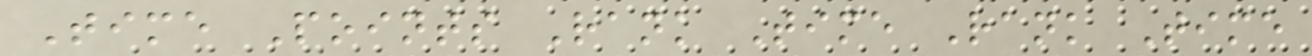Time Points Rank Time Rank Time
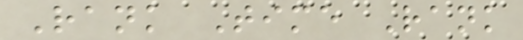Rank Time Rank
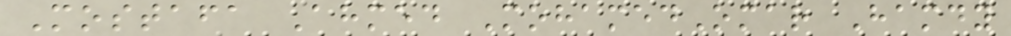Mostafa Ahmed MohamedOmar Hamdy
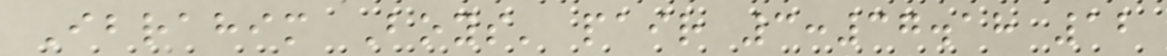Ibrahim Boys' pair 3:37.18 12
